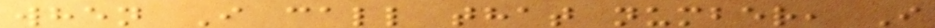when I call that number, I
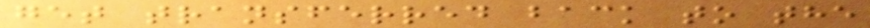get transferred back to the
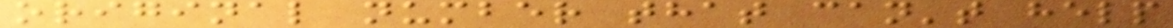original number that can't help
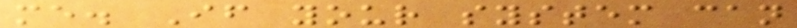me. If your system can
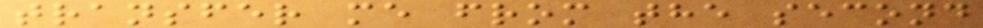transfer me from the second
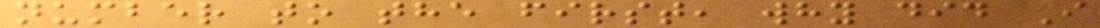number to the first, why did I
